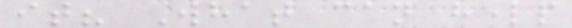it? What can help
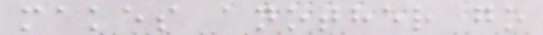makes another go
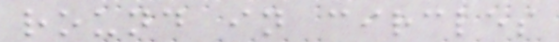round in circles
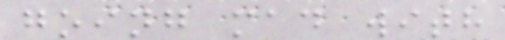going mad with
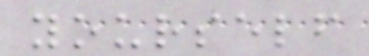yourself
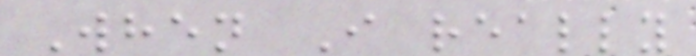When I really
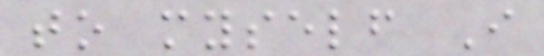to myself I
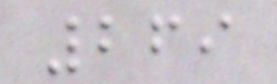269
